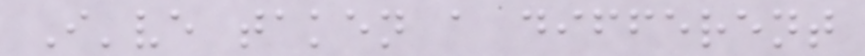I've taken a different
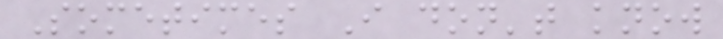Sometimes I don't know
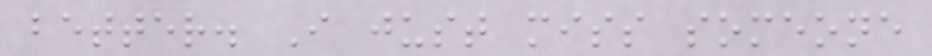better. I just miss someone
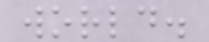world.
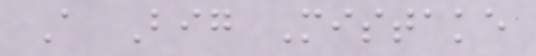A Big Mistake
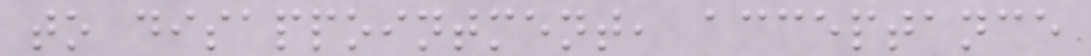to disappointment, acceptance
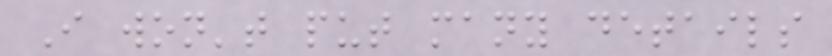I won't put many details
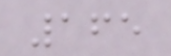165
